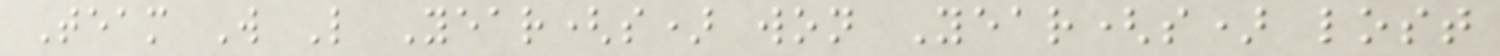Team W L Year(s) won Year(s) lost
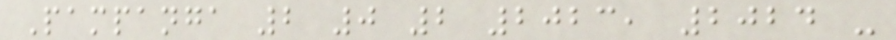Pampanga 2 0 2 2023, 2024 -
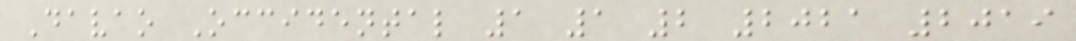Davao Occidental 1 1 2 2021 2019
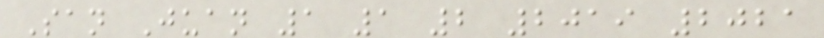San Juan 1 1 2 2019 2021
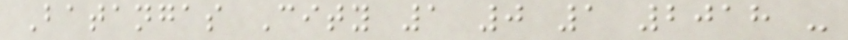Batangas City 1 0 1 2018 -
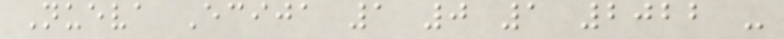Nueva Ecija 1 0 1 2022 -
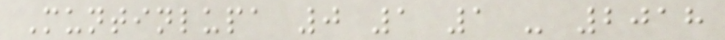Muntinlupa 0 1 1 - 2018
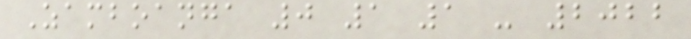Zamboanga 0 1 1 - 2022
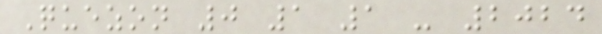Quezon 0 1 1 - 2024
